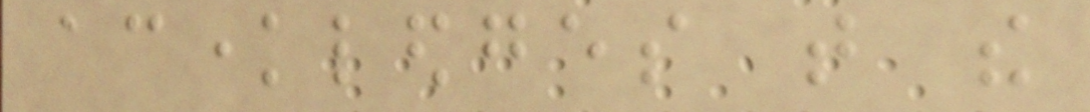acknowledges that the
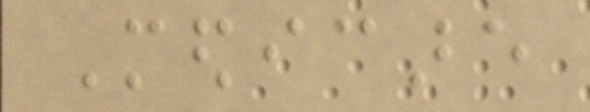Medicare
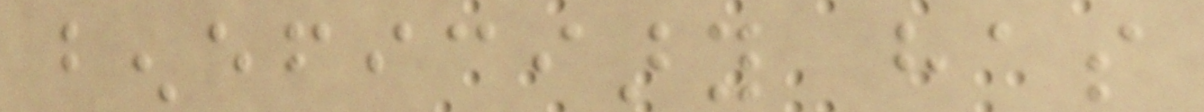beneficiary has
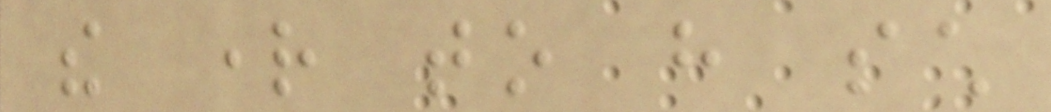the right to have such
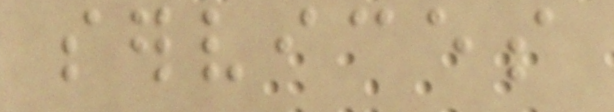services
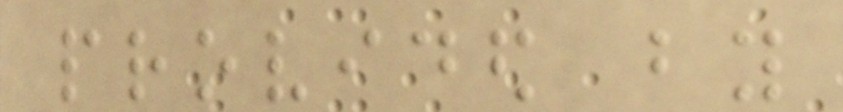provided by
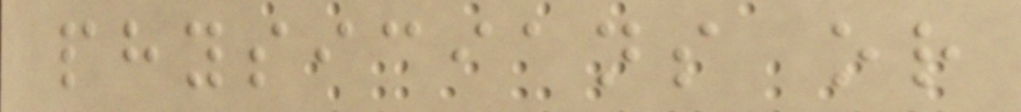physicians or
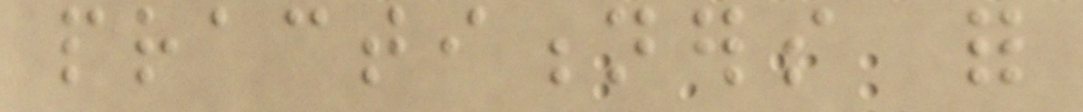practitioners for
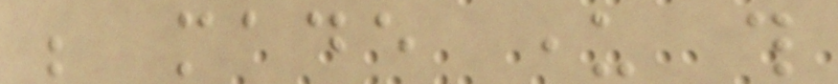be made under this
